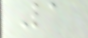1
